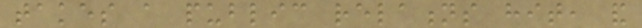takes a public relations hit, and
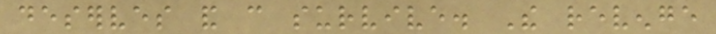deserves and can survive. The revenge
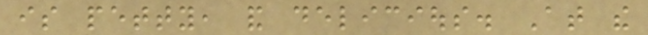is petty, and delicious. At the
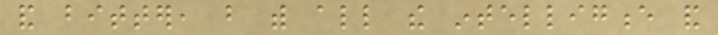and bitter, but with all the intelligence and
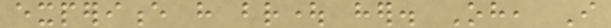experience have brought her. Oh, I
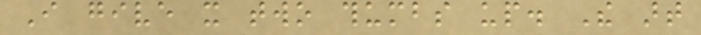I give it two thumbs up. The art
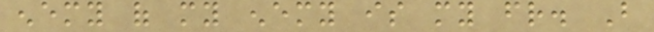enemy of my enemy is my friend. But
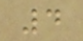4
